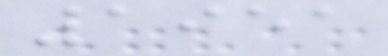1951
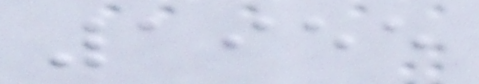1955
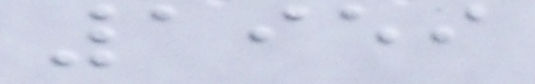1959
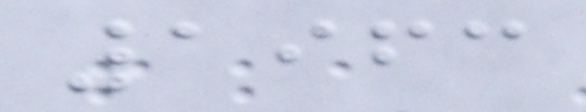1963
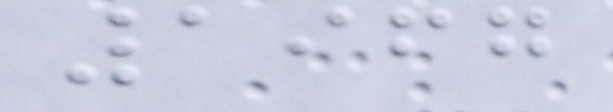1967
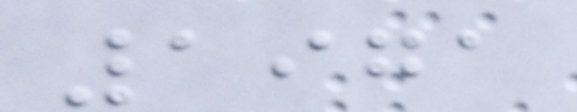1971
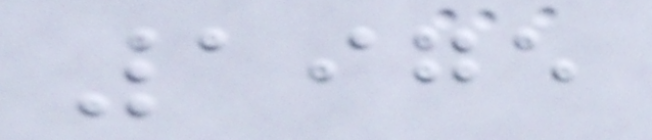1975
